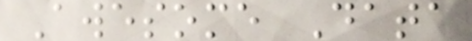Awesome Data
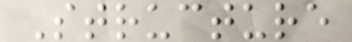Structure
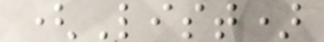(List)
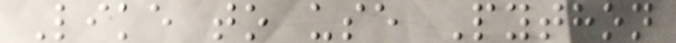Like to use Python
